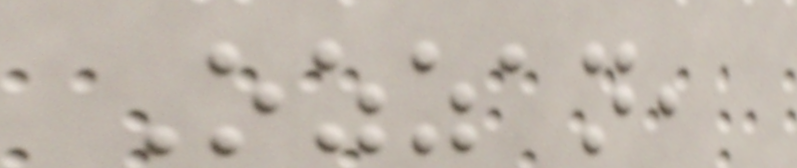Ozzan,
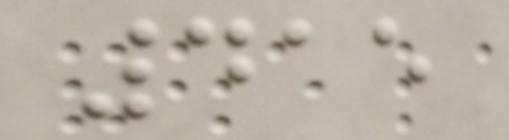415
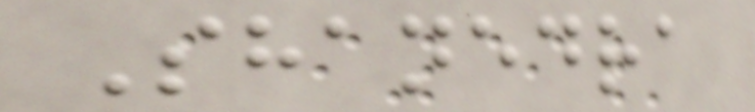Shanedra
